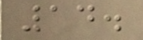14.
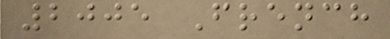2005 French
